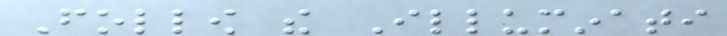Follow the Illuminati
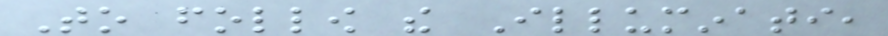To follow the Illuminati,
